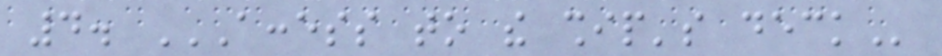4. ACCESS TO THE SHIP'S DECK
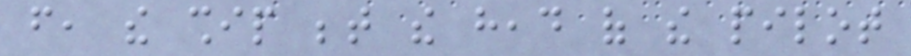from, the ship between the head of the pilot
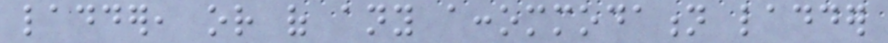ladder, or of any accommodation ladder
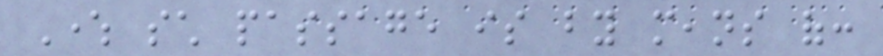Where such passage is by means of:
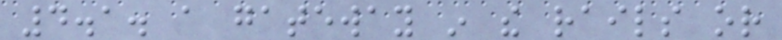4.1. a gateway in the rails or
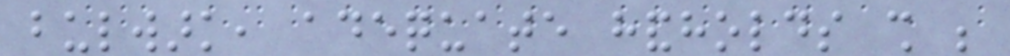bulwark, adequate handholds shall be
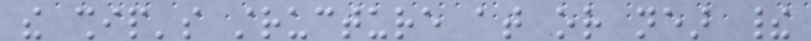the ship's structure at or near their
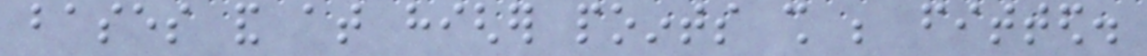bases and at higher points shall be fitted.
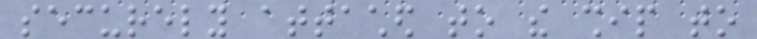securely attached to the ship to
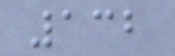132
